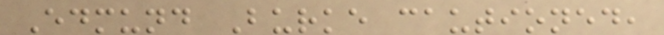Edmund Burke cautioned,
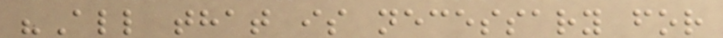"All that is necessary for
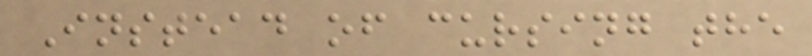Instead of cursing the
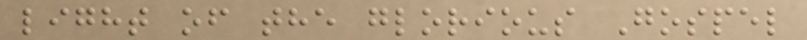light of the glorious Gospel
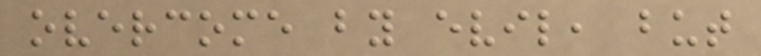overcome by evil, but
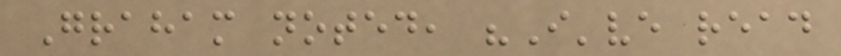Graham noted, "I've read
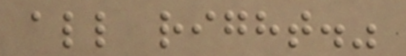all right."
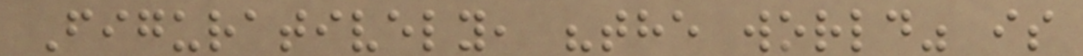Figuratively, "the world" is
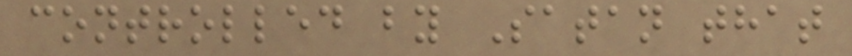controlled by Satan that
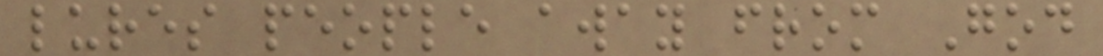lures people away from God
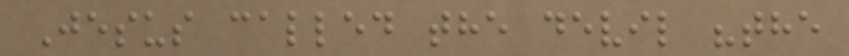Jesus called the devil "the
